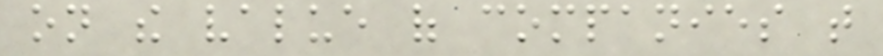on the value of companies that
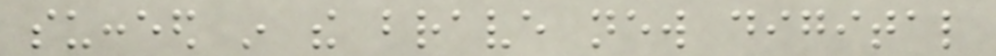succeed in the brave new digital
